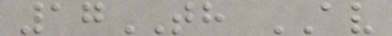17TH AV
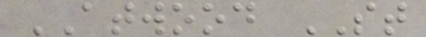ATWOOD ST
